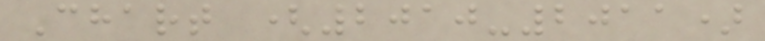Chart (2010-2011)
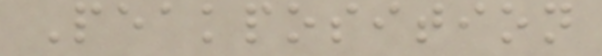Peakposition
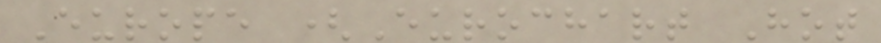Europe (Eurochart Hot
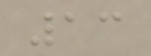13
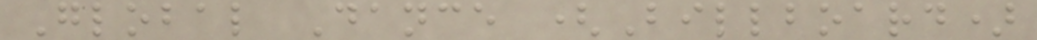Global Dance (Billboard)
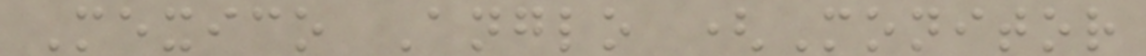Mexico Anglo (Monitor
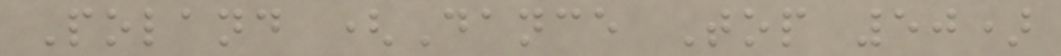Poland (Dance Top 50)
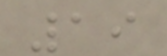19
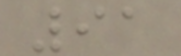91
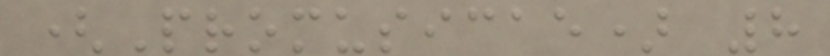(Promusicae) 8
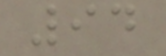94
